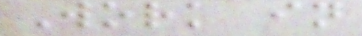Work in
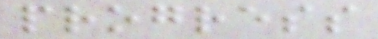progress
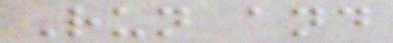Run and
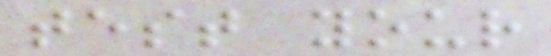test your
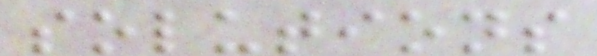solutions
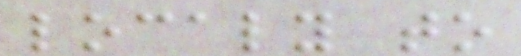localy to
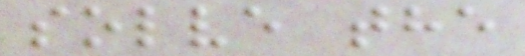solve the
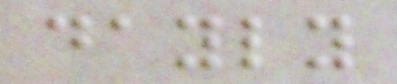dayly
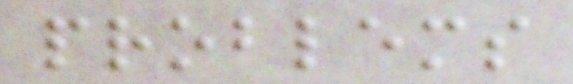problems
